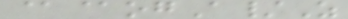@@ogA/Z
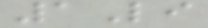1Li
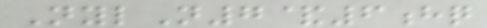NylN7&6hq
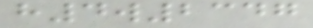h4w2347
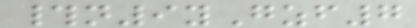#n9yGzf7
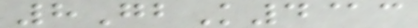8GbK4@c
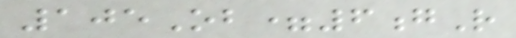105Ob=6gR
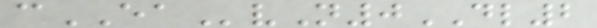cEAvN0DL2
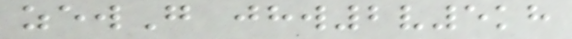zewG jhw2v5kh
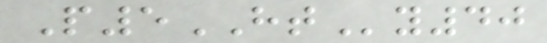P5HTy40
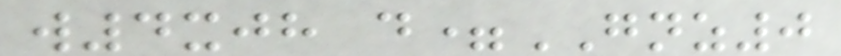w4xjh d=GNZ0
